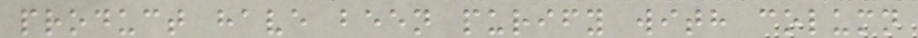product have been purify with column
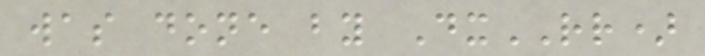was done by DxRR)
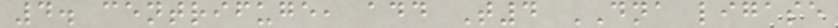4. centrifuge, add T4 DNA ligase
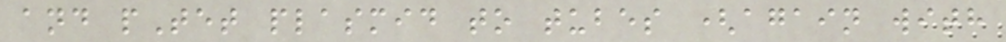and pTet plasmid to tubes (again with
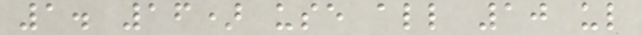1. 16) use all 10 ul
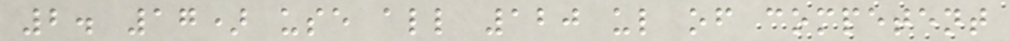2. 17) use all 120 ul of competent
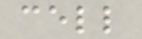cell
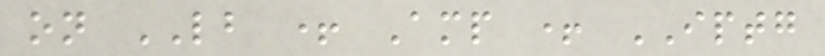on LB + Amp + IPTG
